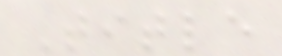Title
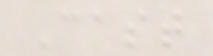Cast
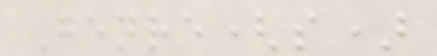Genre(s)
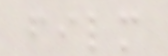film
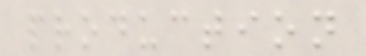production
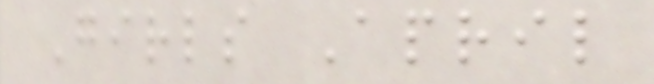Girls April
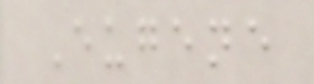Eugene
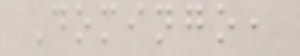Domingo,
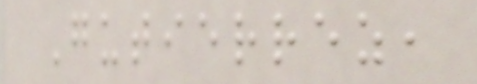Gutierrez,
